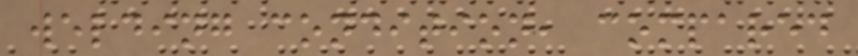welding condition, compared
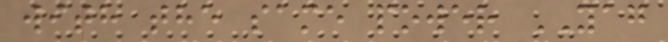with the same power YAG
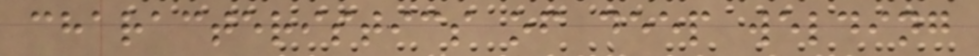characteristics of deep welding
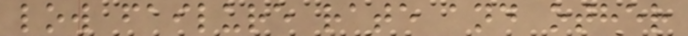low failure rate and other
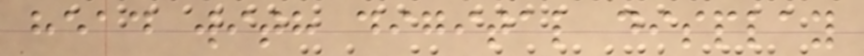head with digital display
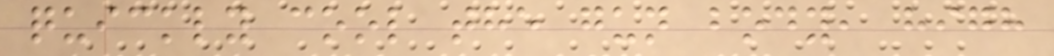quickly cool the gun body, high
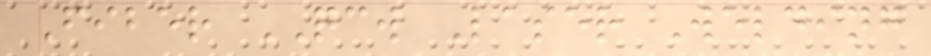Fiber QCW Laser Welding
